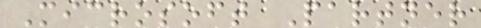Microsoft Partner
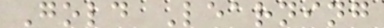Gold Learning
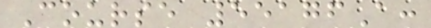Course 55176A:
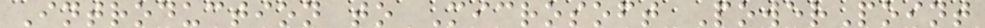Introduction to Microsoft PowerPoint
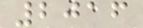2016
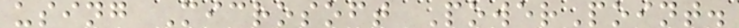using Microsoft PowerPoint.
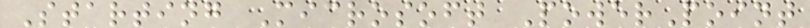Starting Microsoft PowerPoint
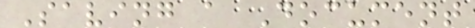Saving a Document
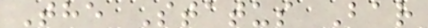The Status Bar
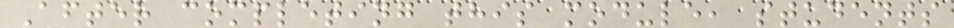After completing this module, students
